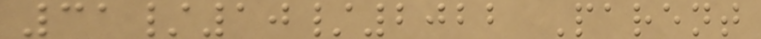31/10/2022 Parent
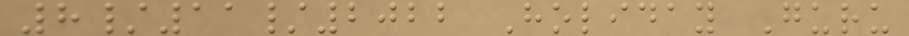8/11/2022 Holiday Guru
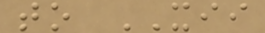to XII
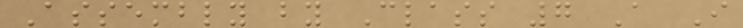Assembly by Class 7 A I
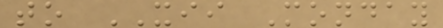to XII Monday
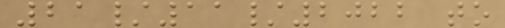21/11/2022 to
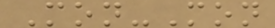Mon-Mon
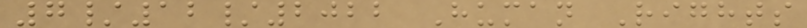7/12/2022 Human Rights
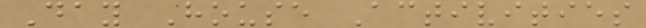Day House Activities
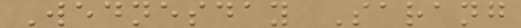Wednesday Sarang
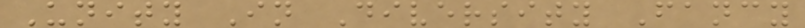Unity In Diversity Fancy
